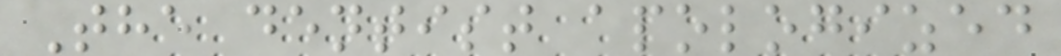The dentist apologized
